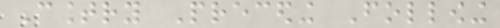Country Preceding Following
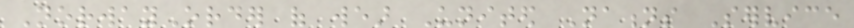NorwayOrder of wear United Nations Service
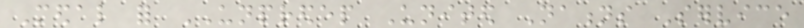Medal for UNPREDEP United Nations Service
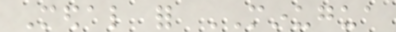Medal for MINUGUA
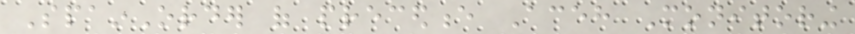SpainOrder of precedence Aceh Monitoring
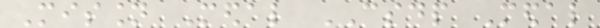Mission Medal CSDP Medal
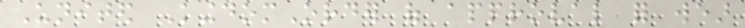United KingdomOrder of approval for wear
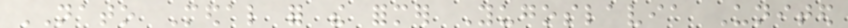NATO Medal for the former Yugoslavia United
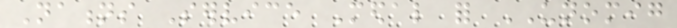Nations Service Medal for UNOMIG
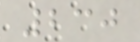230
